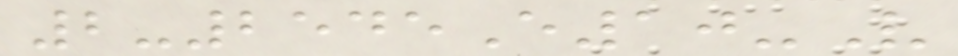2-2545E10-V
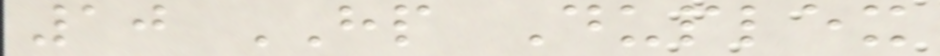10 HP Duplex
